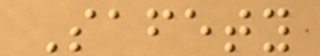Safety
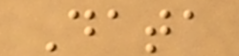Data
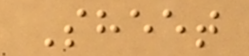Sheet
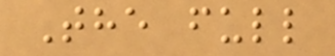The full
